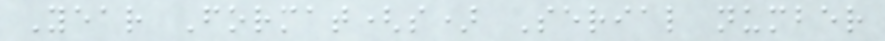Year Format(s) Serial number
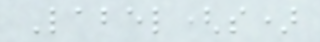Label(s)
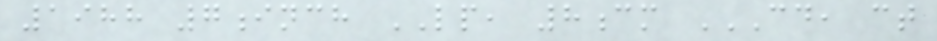1988 7inch LP, 8cm CD, CT
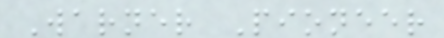Warner Pioneer
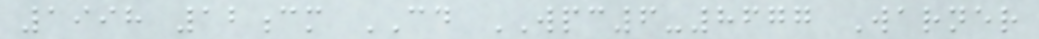1998 12cm CD WPC6-8677 Warner
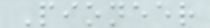Pioneer
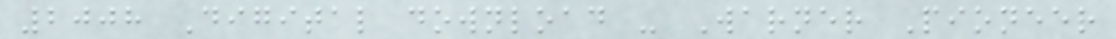2008 Digital download - Warner Pioneer
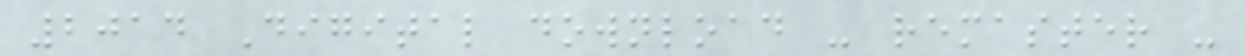2014 Digital download - remaster -
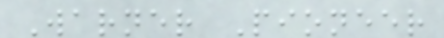Warner Pioneer
